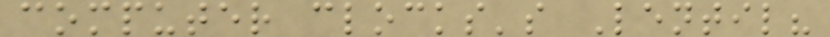computer clocks's Lentil?
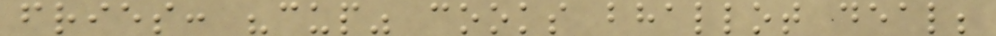fries: "cup" cooks bhallot deal;
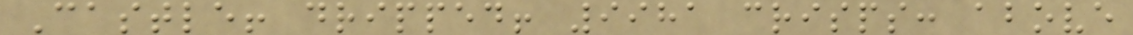Castle! dripped! 9981 crisps: above
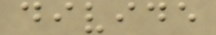divide
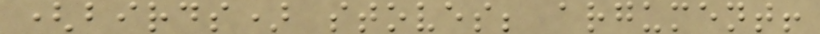(birds) stoves; argument!
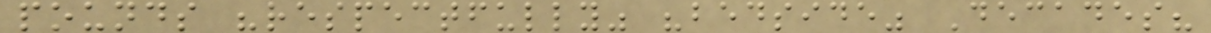pounds "respectfully" "bedside" Decades?
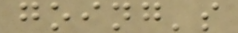going's
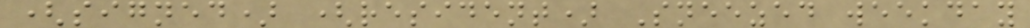(signed) (resident) Sneezed weekday
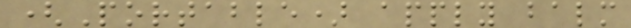(Portable) apply balm
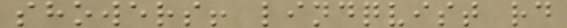showers! lindqvist rd
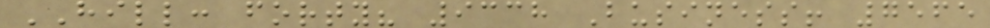HILL: forty? 9338 Business! 7565
